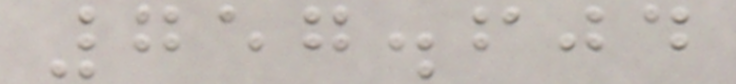757.604
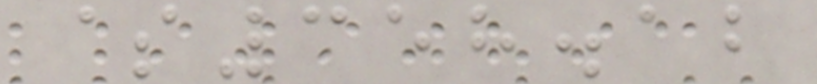$358.12
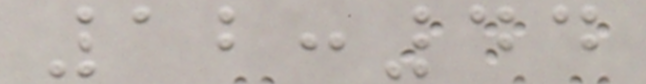12:44
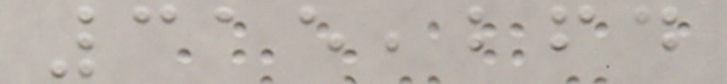315,264
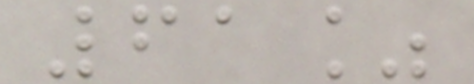61%
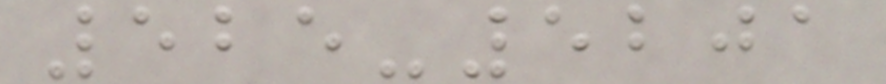525-5201
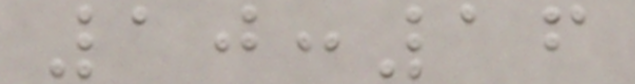10:16
